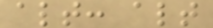alt: alt
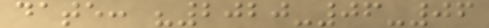date: "2020-06-06
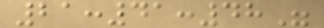21:41:48"
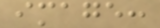image:
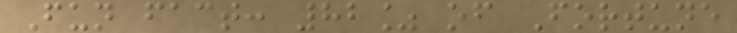Fun fact: 82% of Fortune
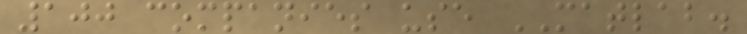100 companies use MATLAB.
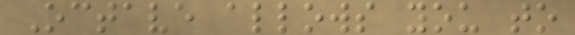Octave allows you to
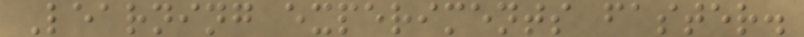Learning experiments faster.
